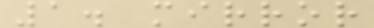1. mirror
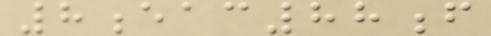8eac88f
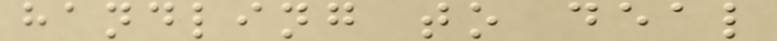handling to deal
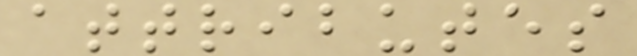attributes
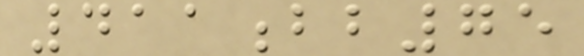411bb75
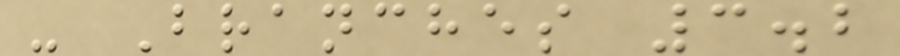- Branches 3.2
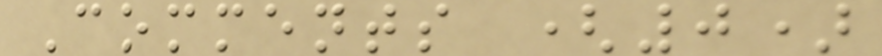Comments (0)
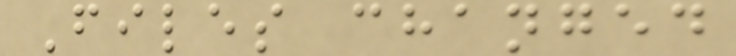Files changed
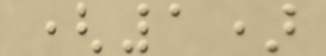(1)
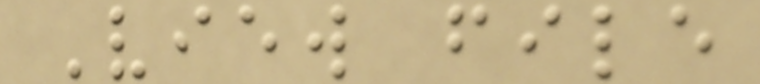View file
